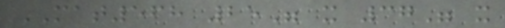MAT568 25" x 37" x
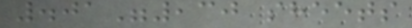.01",30 sheets
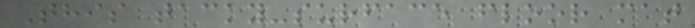This tacky-surface floor mat
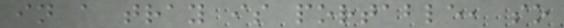in a tray is portable, so
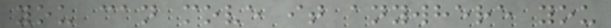you can move it anywhere you
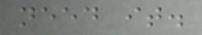need it.
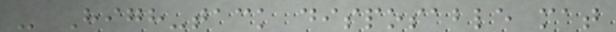- High-tack disposable mat
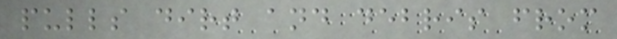pulls dirt and debris from
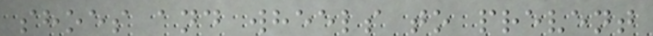shoes and wheels to prevent
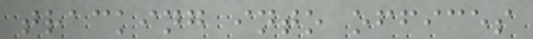tracking into offices
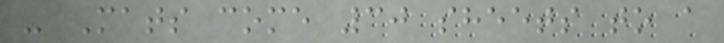- Mats come 30 sheets to a
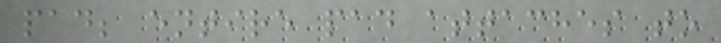pad; entire pad attaches to
